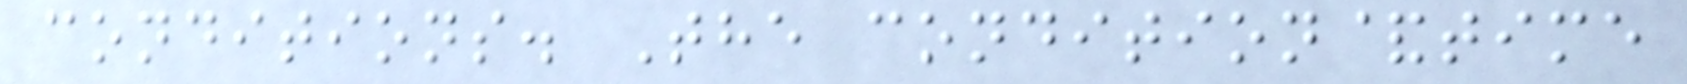conditions. The condition&time
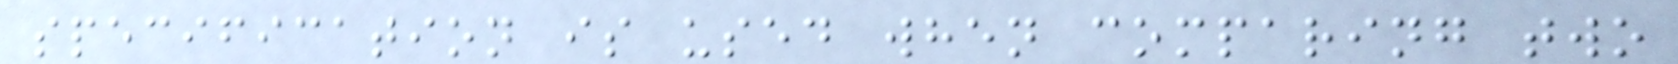specification is used when comparing two
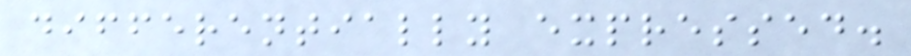differentially expressed.
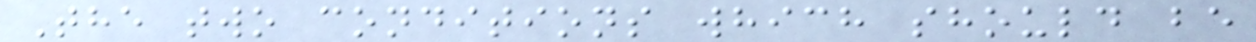The two conditions which should be
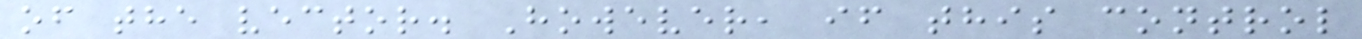of the vector. However, if this control
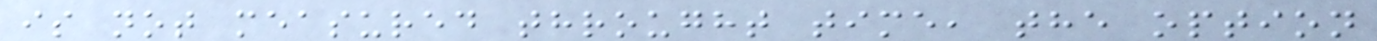is not measured throught time, the option
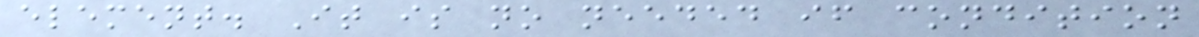element. It is no needed if condition
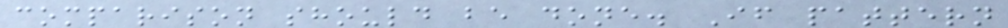comparison should be done. If pattern
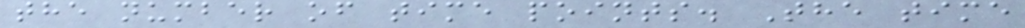the number of time points. The time
